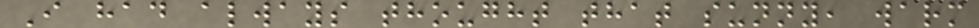I had always thought that sunny, warm
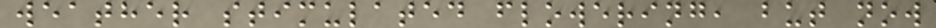weather stimulated flowering, but now
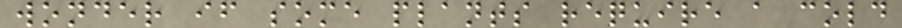wonder if some plants require a cold
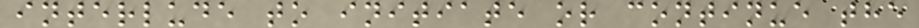interlude to initiate or continue the
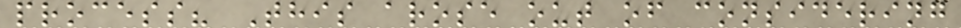process? This arose out of considering
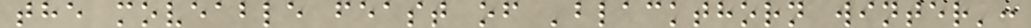the moveable feast of 'blackthorn winter':
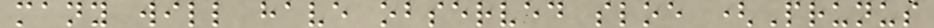many will have observed sloe (Prunus
